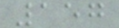157
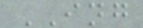ING
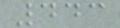443
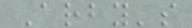Arby's
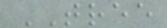TREE
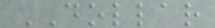DOLLAR
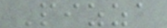Pizza
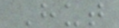Hut
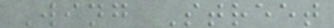Wing Street
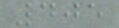405
